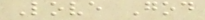Love God
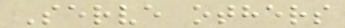Serve others
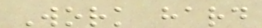Work hard
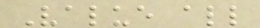Value all
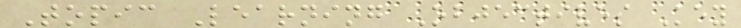Topic Learning Objectives Key
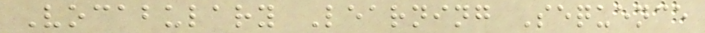Vocabulary Learning Sequence
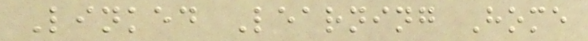Linked Learning Home
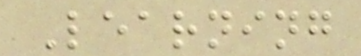Learning
